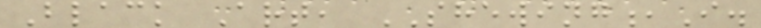Black Art, SHEWING,I.
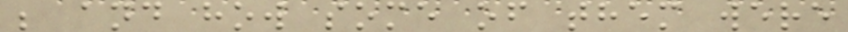; and how some of them were
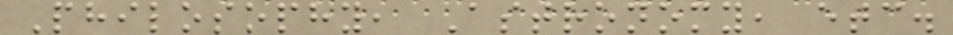Philosophy, Astronomy, etc.
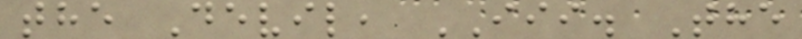the Devil, III. The
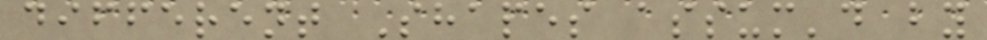different Shapes assum'd by
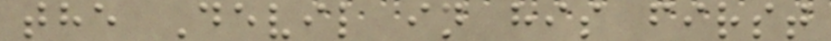the Devil in his first
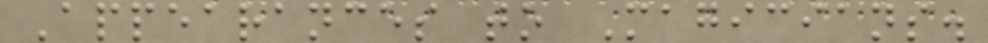Appearances to Magicians.
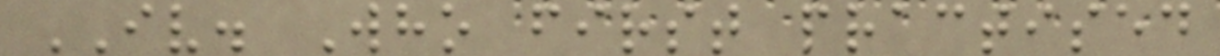IV. Who first practised
